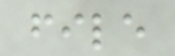file
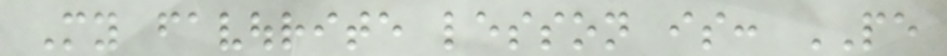My favourite lesson is: PE
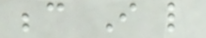because I like
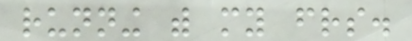running with my friends.
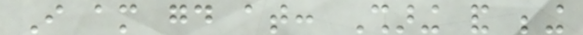I am good at: Sharing and being
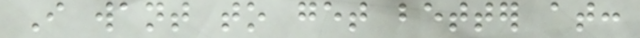I want to get better at:
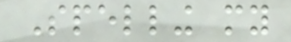Spelling my
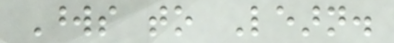Words to Learn.
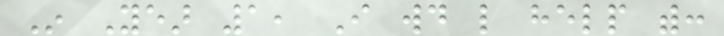In Year 1, I would like help with:
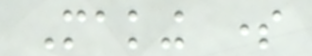Making some
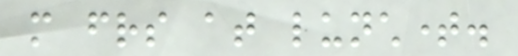more friends at lunchtime.
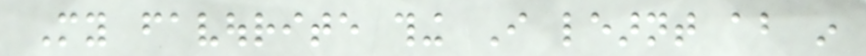My favourite thing I learnt about in
